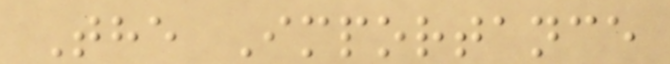The Importance
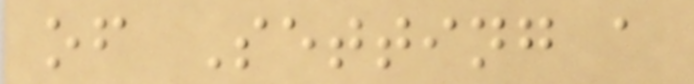of Setting a
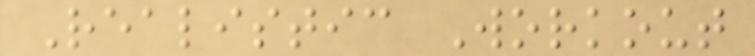Realistic Workout
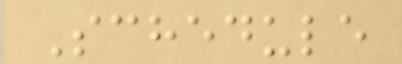Schedule
